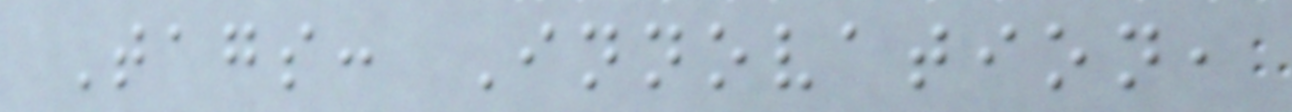Tags: Innovation,
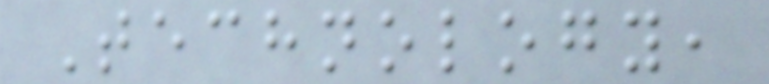Technology,
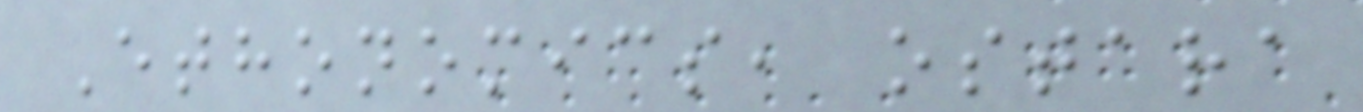Ethonomics, ostara
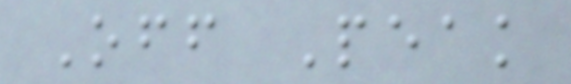Off Peak
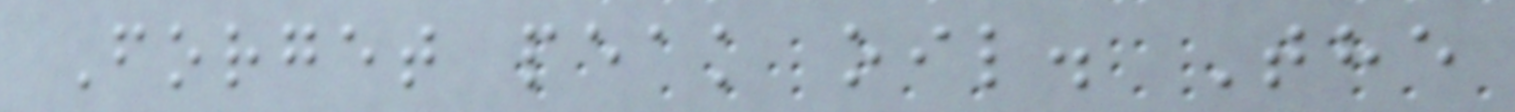Forget peak oil. The
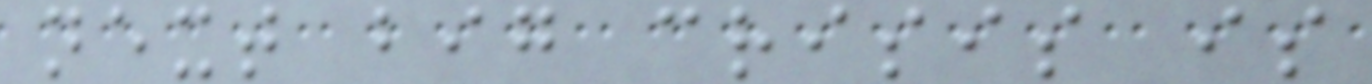next big crisis is
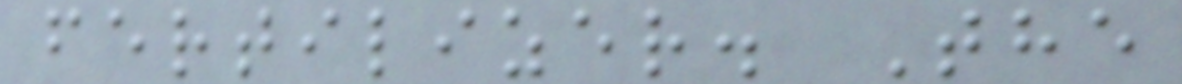fertilizer. The
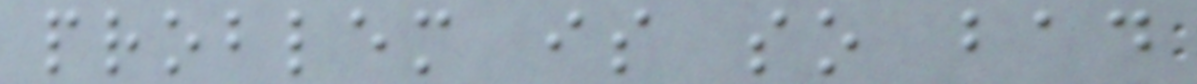problem is so bad
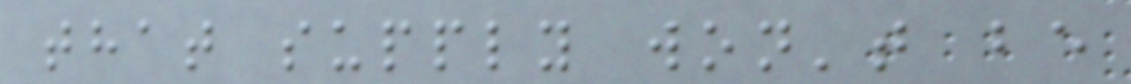that supply won't be
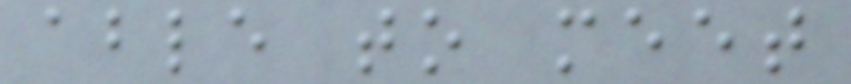able to meet
